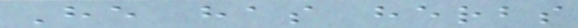He has herbs
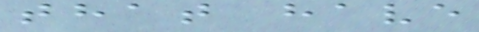that have
